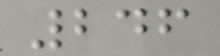246
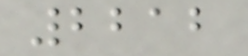2212
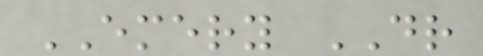EMERY DR
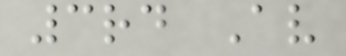3rd Av
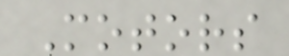Motors
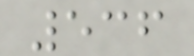536
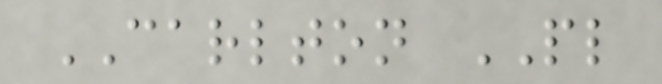CARLTON PL
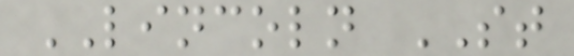LINCOLN ST
